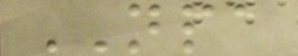NPA
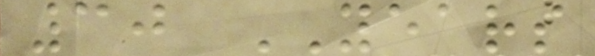30 YEARS
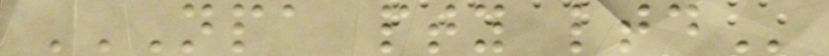NPA PTY LTD
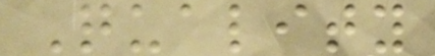Quality
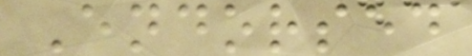Endorsed
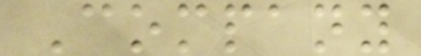Company
